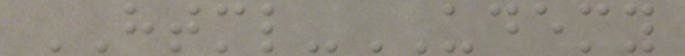HTML-UDEMY
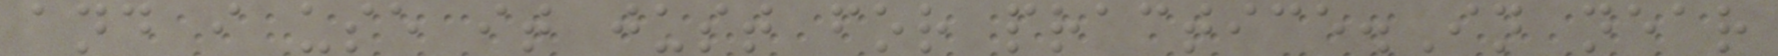and i use it just for practice.In near
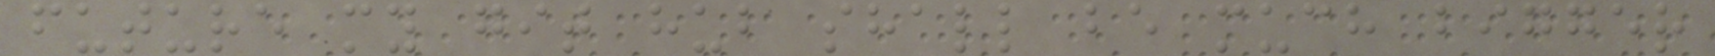future my git hub shall be much bigger
